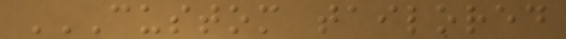CUSTOM TAILORED
